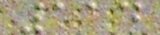114
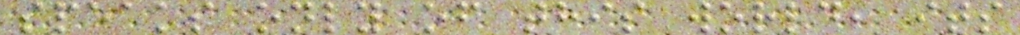speaks only of this world, its
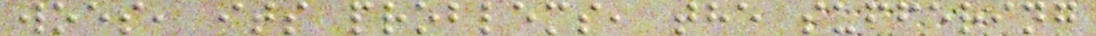woes, its problems, the suffering
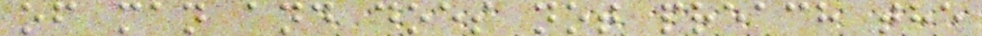of man and does not preach the
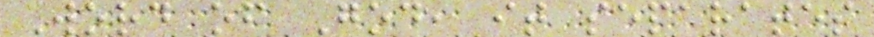Word of God, it separates
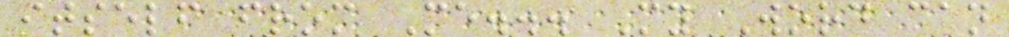itself from Me... My Word can
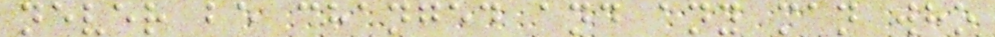never be changed and any man who
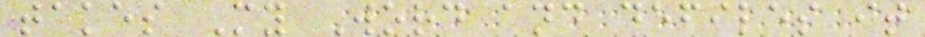takes My Word and defiles it
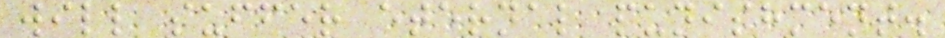will suffer eternal punishment.
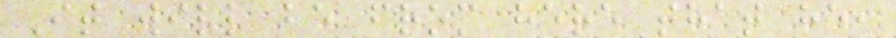It will be from here that he,
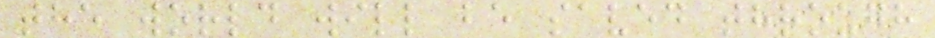the world will be saved through
